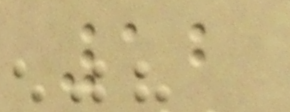12
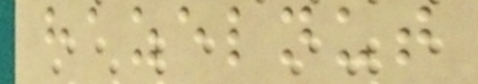hazelnut
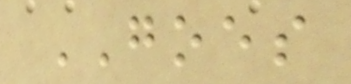GOES
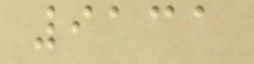9131
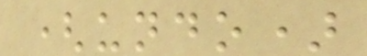(undo)
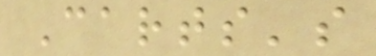Carts's
